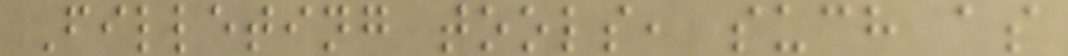Filleting tools, such as
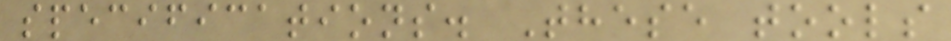specifications. These tools
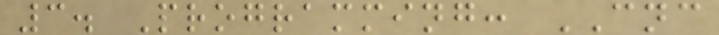3. Programming: CNC
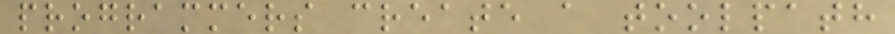programmers create a toolpath
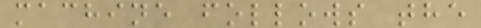machine follows the
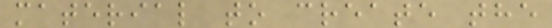material to create the
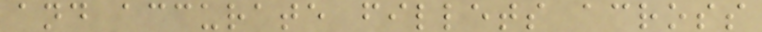and accurate fillets across
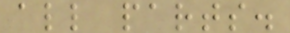all parts.
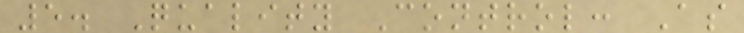5. Quality Control: As
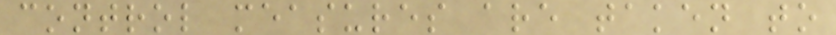control measures are taken to
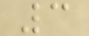3
